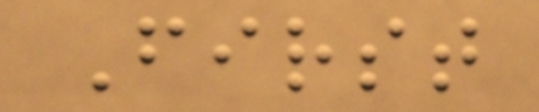First
